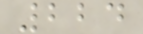224
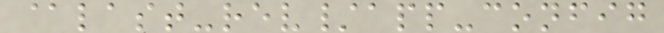@last-rev/app-config
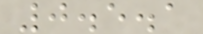0.5.1
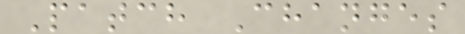Patch Changes
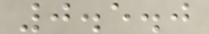0.5.0
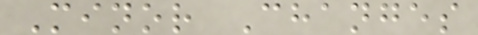Minor Changes
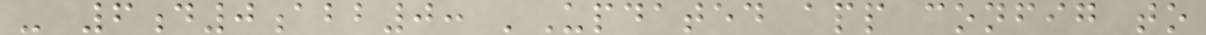- 6d0abb0: 'Updated app config to
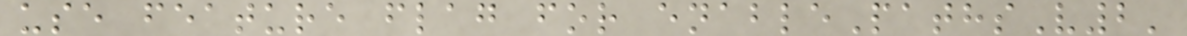use feature flag for enablePathsV2'
